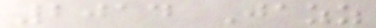2014 Jazz
